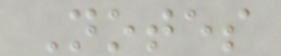Notes
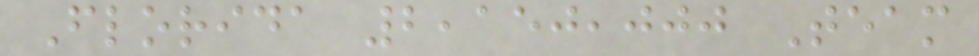Florida 2,150,000 Team
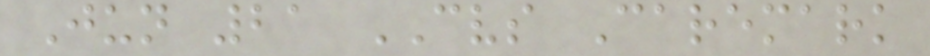Jun 21 CVS Caremark
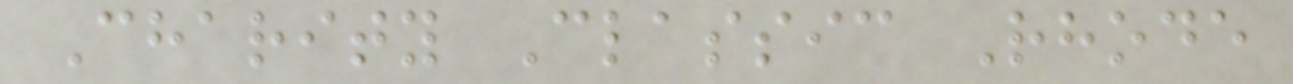Charity Classic Rhode
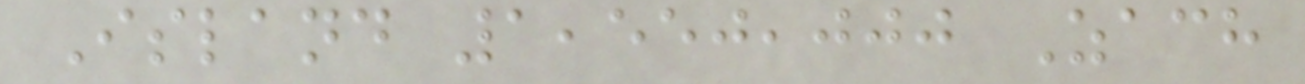Island 1,550,000 Zach
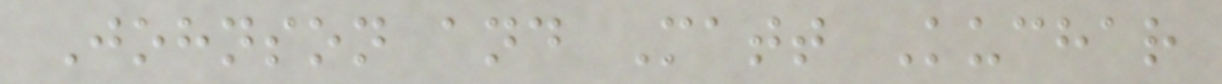Johnson and Matt Kuchar
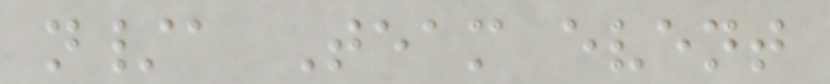n/a Team event
